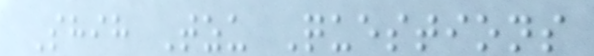Shih Tzu Questions
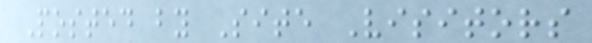Posted by Site Visitors
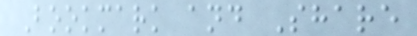Bookmark and Share
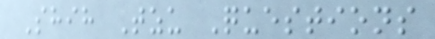Shih Tzu Questions
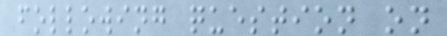following question on
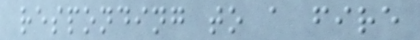responding to a fire
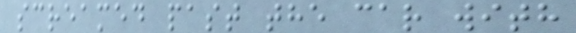screamed past the car with
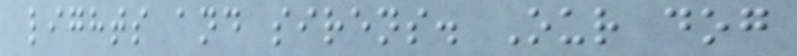lights and sirens. Our dog
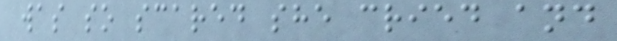was so scared she cried and
